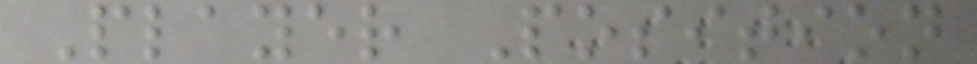Player Position
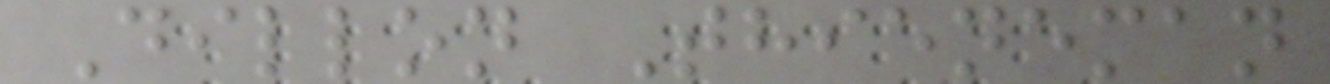Dillon Thieneman
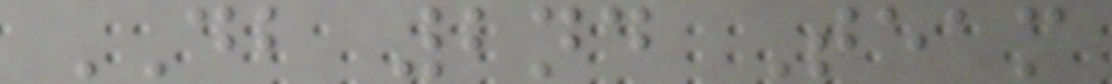DB 2nd Team
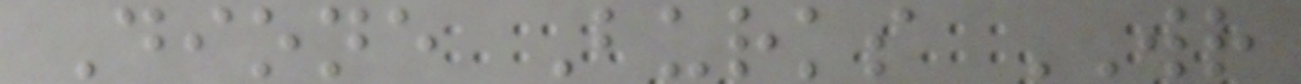Dione Burks WR
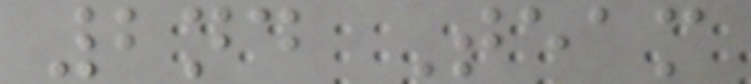2nd Team
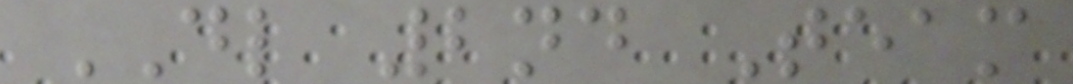DL 2nd Team
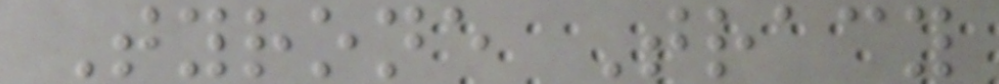Tyrone Tracy
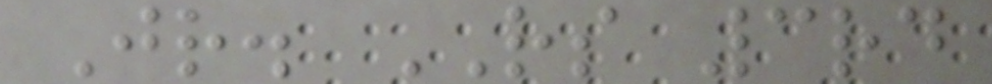Jr. RS 3rd
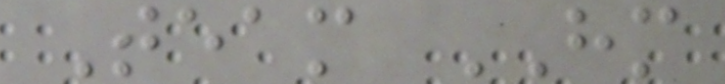Team HM
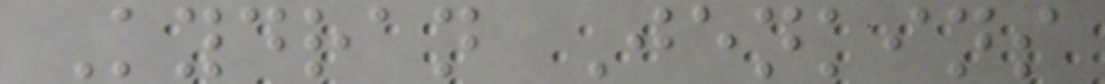Kydran Jenkins
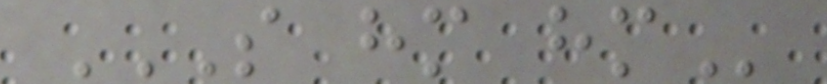S HM HM
